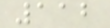112
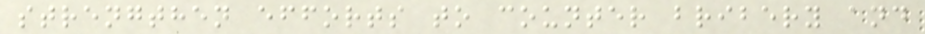strengthen efforts to counter bribery and
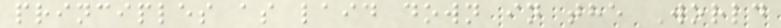principles as laid down in the World
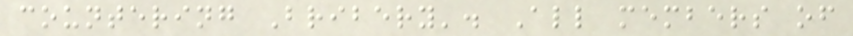countering Bribery'. All members of
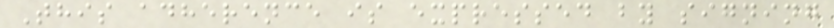This adherence is expressed by signing
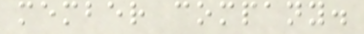member company.
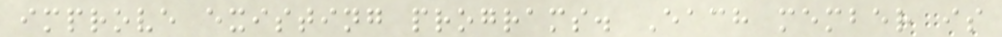improve existing programs. Each member is
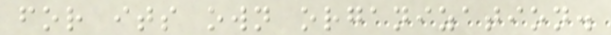for its own organization.
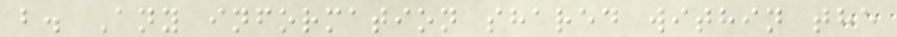b. Any information shared within the
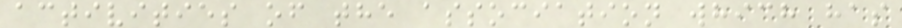activities of the association which has
